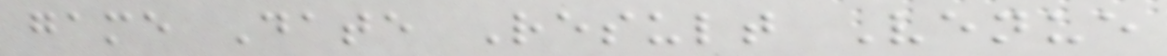game Date Result Venue
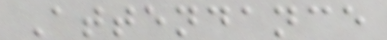Attendance
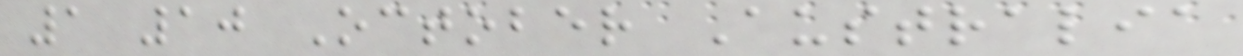1 10 October Australia
